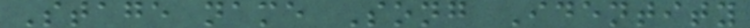Stage name Song Identity
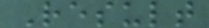Result
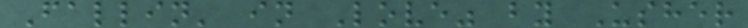Fallin' in Love" by Usher
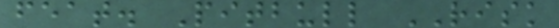feat. Pitbull RISK
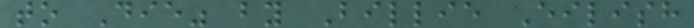to Die" by Billie Eilish
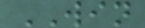WIN
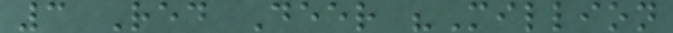3 Red Deer "Million
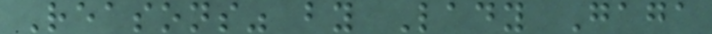Reasons" by Lady Gaga
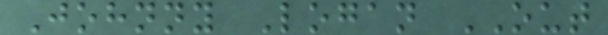Johnny Logan OUT
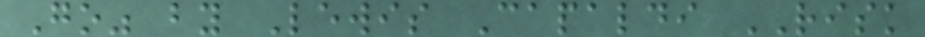Go" by Lewis Capaldi RISK
